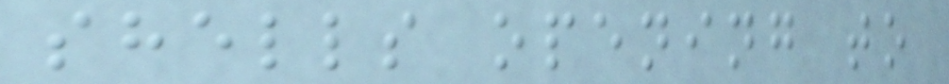shells opening to
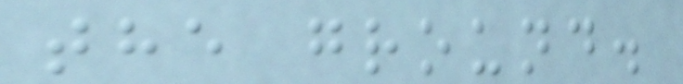the ground.
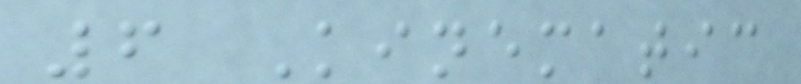6 Kinematic
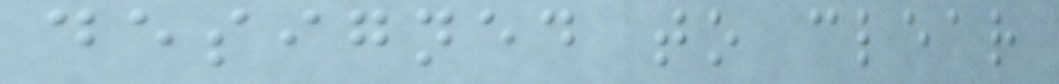designed to clear
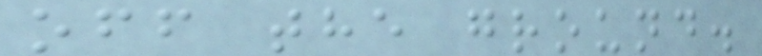off the ground.
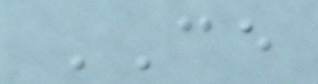CE
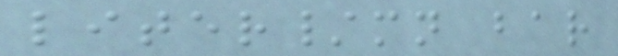liter/mn bar
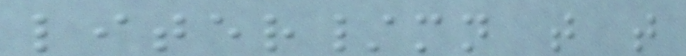liter/mn t t
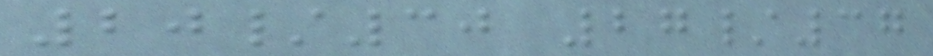20/30 27/37
